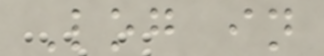Log in
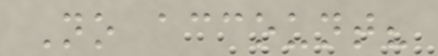No account?
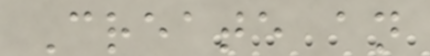Create an
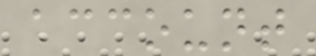account
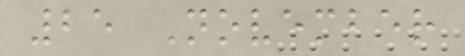25 November
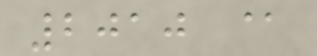2010 @
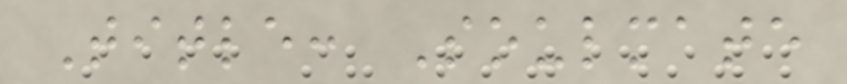Title: Soulmate
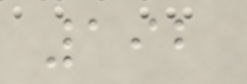192
